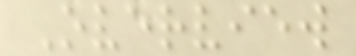Overview
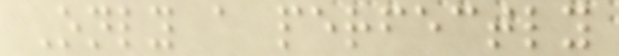Only a perfectly
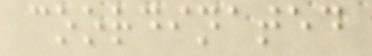coordinated
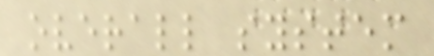overall system
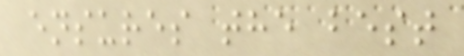ensures the best
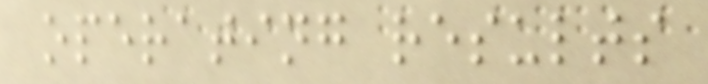operating results
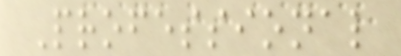Professional
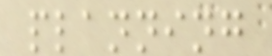planning
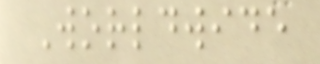Worldwide
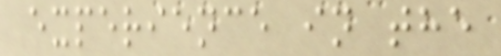experience in the
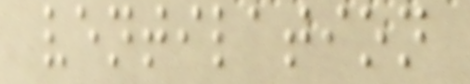ventilation
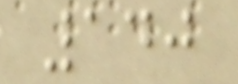140
